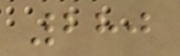280
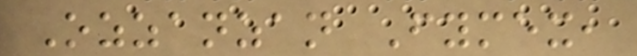Ozzanzan Fymex,
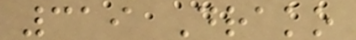319 Drako
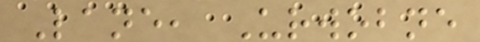Lane, Urwobne
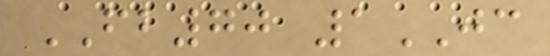FB70 1JC
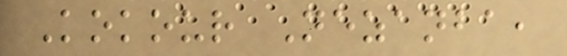Kokour Nezanba,
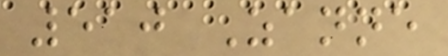510 Zanne
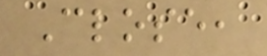Close,
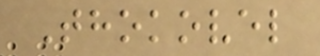Thokovel
